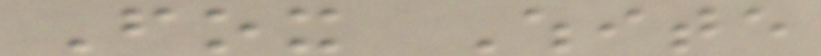Fox White
